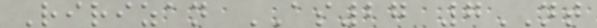Ririzan AS27 7NT
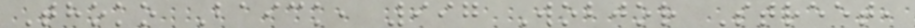Thoko Baick, 997 Wobjor Street,
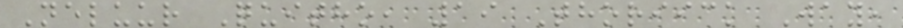Neluur Quitho, 19 Thoriick Way,
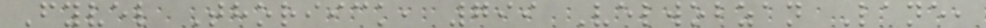Fyvel Thoriick, 799 Velwobzan Lane,
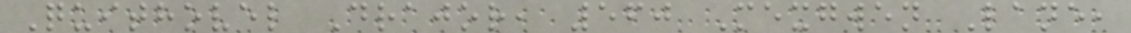Quithovel Drajor, 560 Mexgwen Lane,
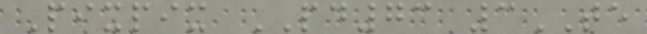Pixpix PD73 3TE
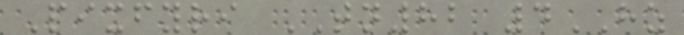Pixfyri TN82 4HZ
